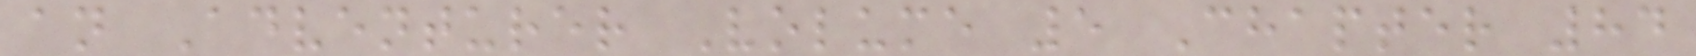an Adventurer Volume 5 Chapter 84
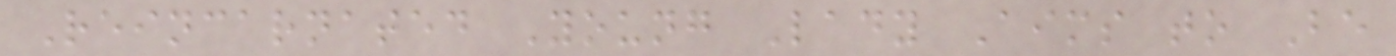Reincarnated Young Lady Aims to Be
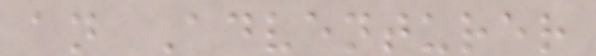an Adventurer
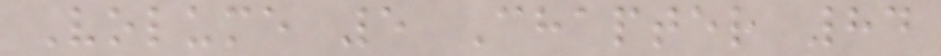Volume 5 Chapter 84
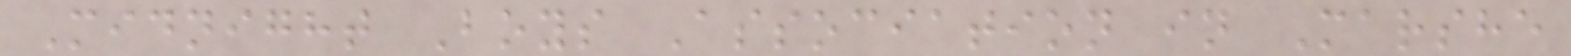Midnight Boys Association in Marshe
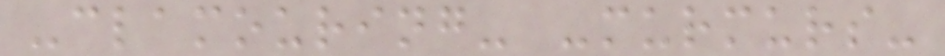-clamouring- -murmurs-
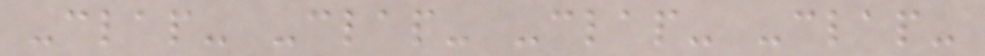-clap- -clap- -clap- -clap-
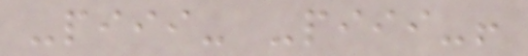-piii- -piii-!
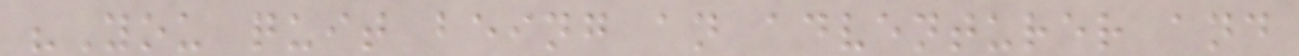"You quit being an adventurer and
